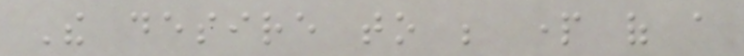The desire to be part of a
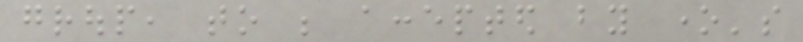group, to be accepted by one's
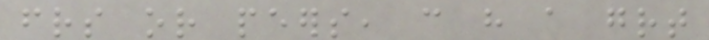friends or peers, can have a great
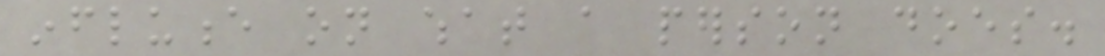influence on what a person does.
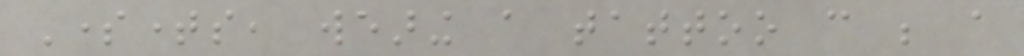Sometimes, wearing a tattoo can be a
